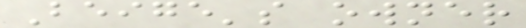Beige's owner
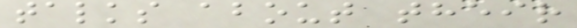talks about their
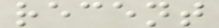recent
